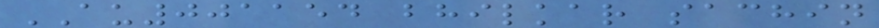AU001154 bhilkar sachin
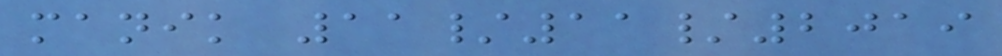manik 11/11/2019
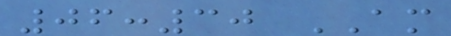06:30 AM
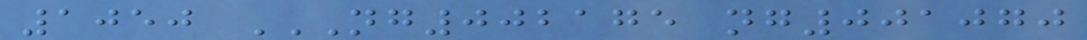1050 NG002175 NG001070
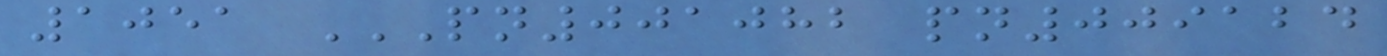1051 PN001082 PN009124
